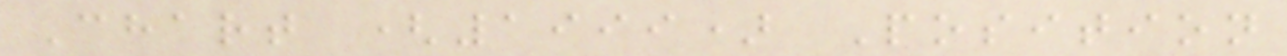Chart (1999) Position
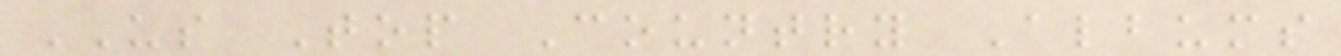US Top Country Albums
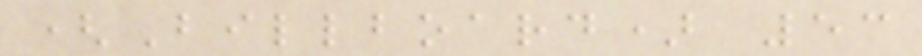(Billboard) 53
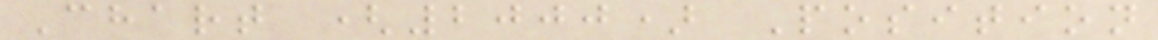Chart (2000) Position
